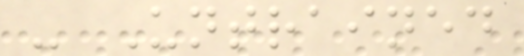- Untrained
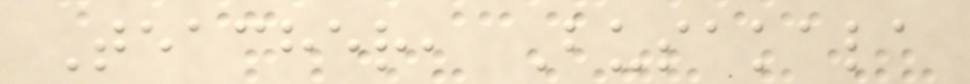Teacher, Busakala
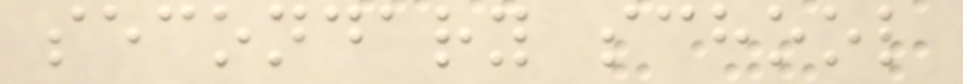secondary school
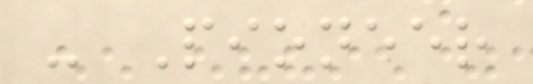- Pioneer
